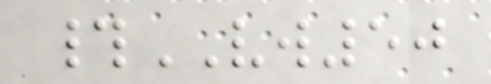#VW50
